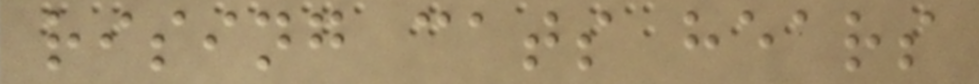rising cats hears
